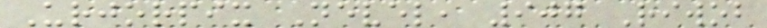Urjorpix Nevel, 907 Riwob
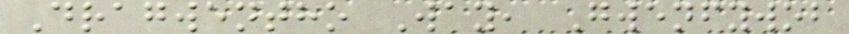Dragwentho Way, Gwenfywob
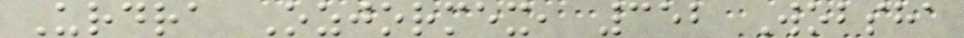Urdra Ozjormex, 352 Wobsha
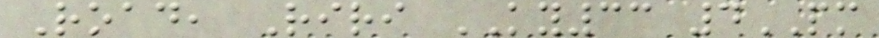Road, Riri KY33 4PM
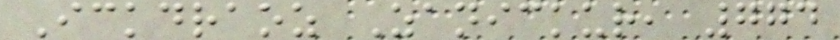Ickdraoz Zanickur, 774
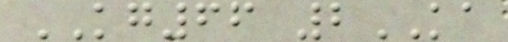KG66 2KA
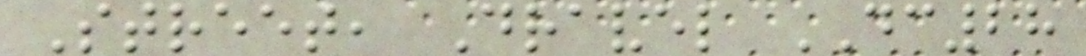Street, Dravel DC28
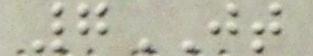7JT
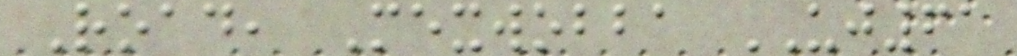Road, Mexwobba UJ61
